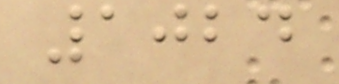1024
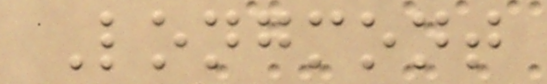Longmont
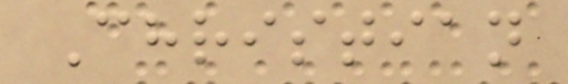Christian
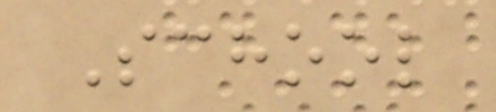School
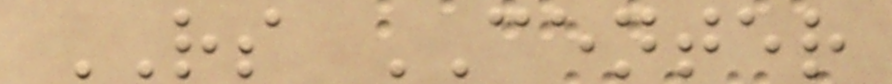RS CENTER
